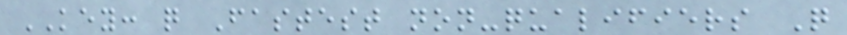KEY: q Fastest non-qualifiers Q
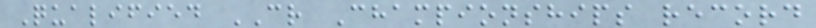Qualified CR Championships record
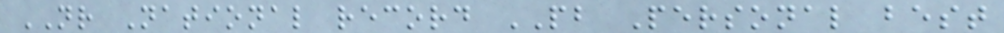NR National record PB Personal best
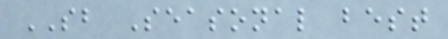SB Seasonal best
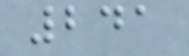241
